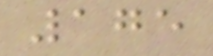175
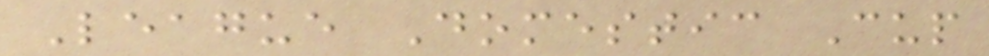League Domestic Cup
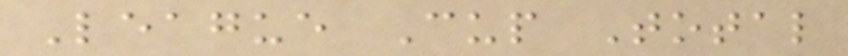League Cup Total
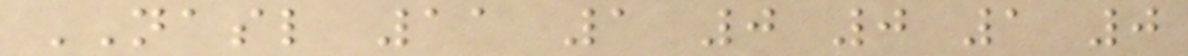NASL 11 1 0 0 1 0
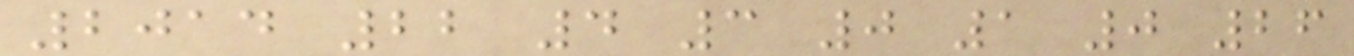2014 22 4 3 0 1 0 26
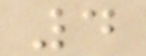4
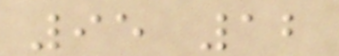95 12
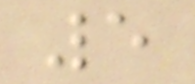5
